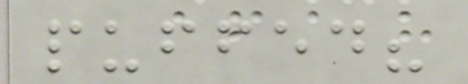puffed?
